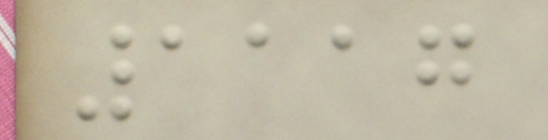1117
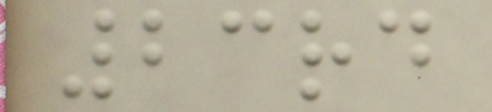23rd
